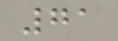71
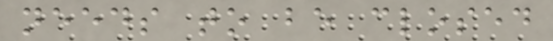needs to be closed
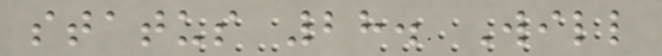status 28. Will
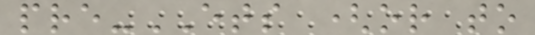pre-ETS (or to
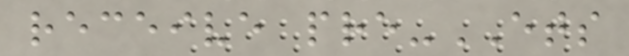receive pre-ETS
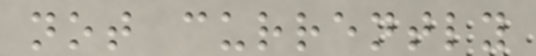not currently
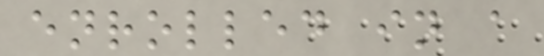enrolled in a
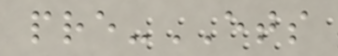pre-ETS
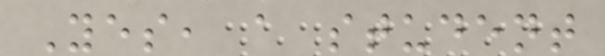Yes, a student
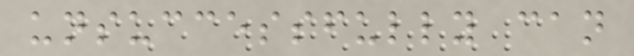unsuccessfully can
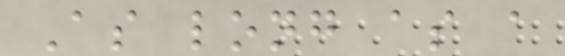As long as a
